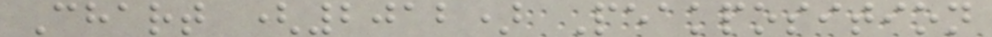Chart (2012) Peakposition
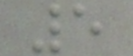5
